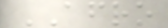AFRO
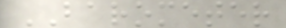BAROMETER
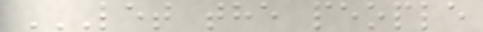LET THE PEOPLE
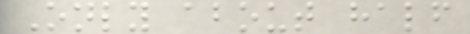Only about half
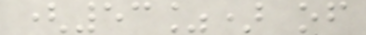(53%) of
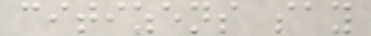citizens say
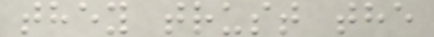they trust the
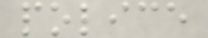police
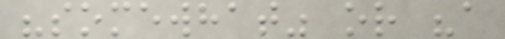"somewhat" or "a
